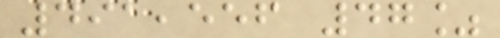491,556 47%
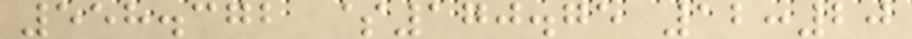558.372 $170.75 12:20
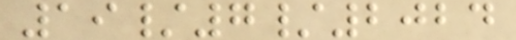19/7/2024
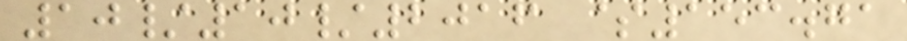10/10/2016 $153.71
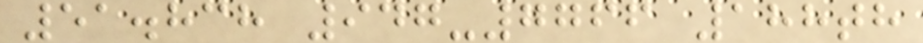51.838 947-7766 188th
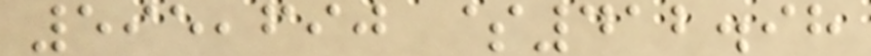595,690 $412.98
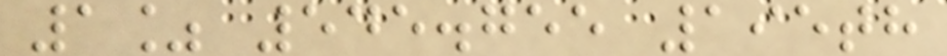1% 545.755 195th
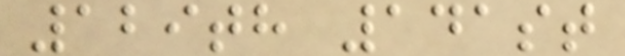129th 141st
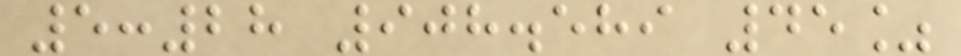5:28 908.589 45%
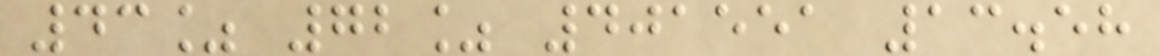43% 72% 401551 13.58
